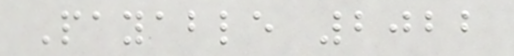Payable 2022
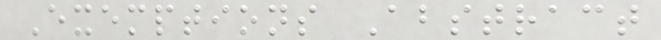Exemptions Abstract
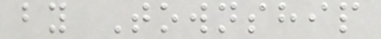by Township
